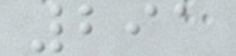291
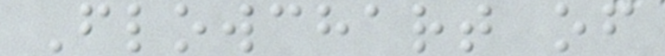Flowchart of
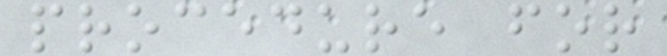procedure for
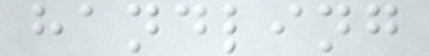handling
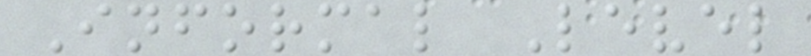Informal Level
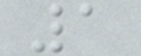1
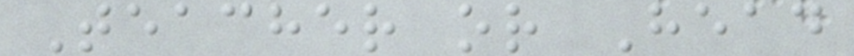Teacher or Head
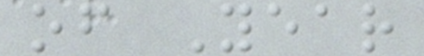of Year
